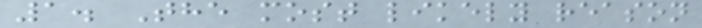1. The most likely reason
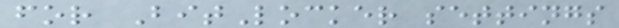for BitLocker settings
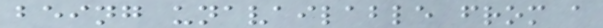being unavailable from a
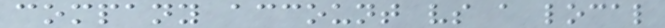company account vs a local
